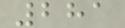281
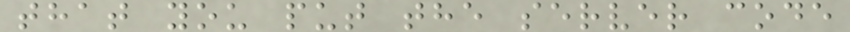that you put the server code
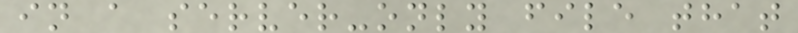in a server-only file that
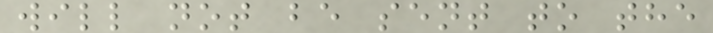will not be sent to the
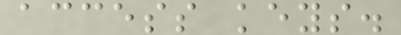access keys.
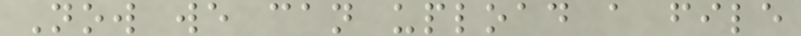Now we can upload a file
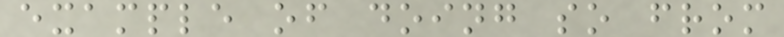example of doing so from
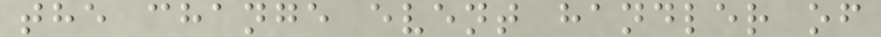the change event handler of
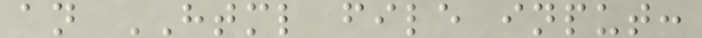an HTML file input:
